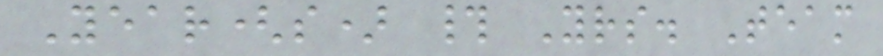Year(s) # Yrs. Team
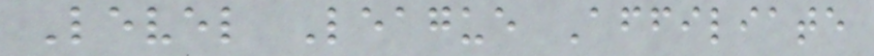Level League Affiliate
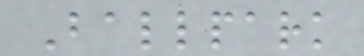Ballpark
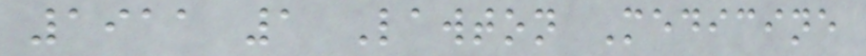1911 1 Lawton Medicine
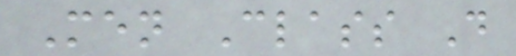Men Class D
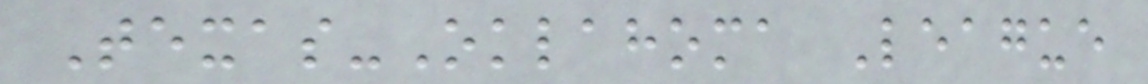Texas-Oklahoma League
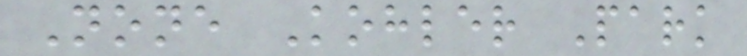None Kohler Park
